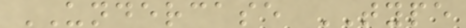UNDERCASE TYPE
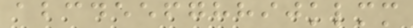abcdeefghhijklmm
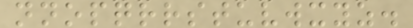nnopqrrstuvwxyz.
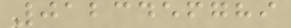0123456789
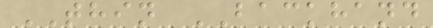THIN BACKHAND
